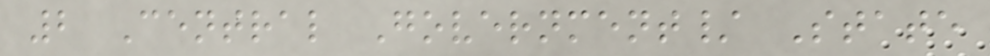2 Central Government/ State
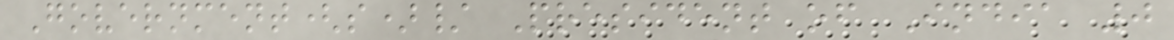Government(s)/ President of India 0
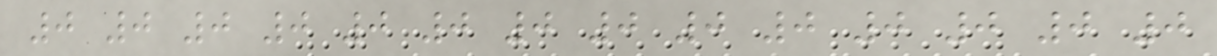0 0 0 0 0 0 0 0 0 0 0 0 0 0
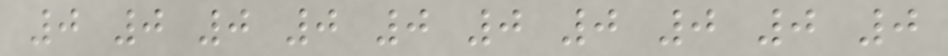0 0 0 0 0 0 0 0 0 0
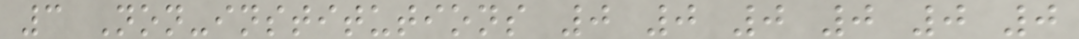3 Non-institutions 0 0 0 0 0 0
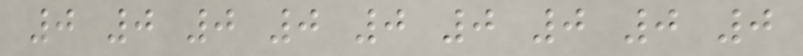0 0 0 0 0 0 0 0 0
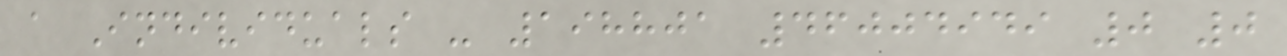a Individuals - 198801 46004949 0 0
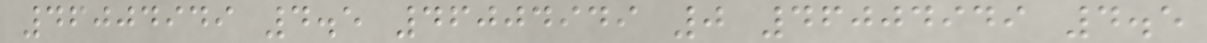46004949 4.5 46004949 0 46004949 4.5
